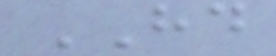HD
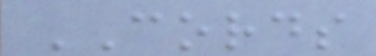CORDS
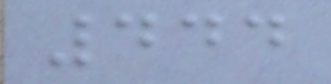444
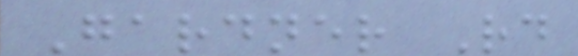Gardner Rd
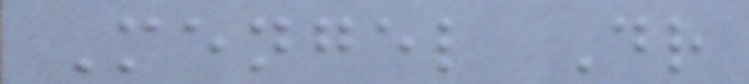Mengel Dr
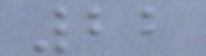22
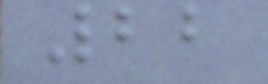22
